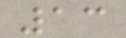13
